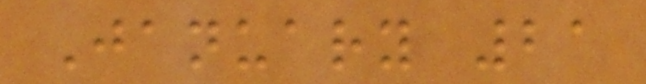January 21
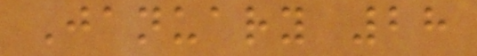January 28
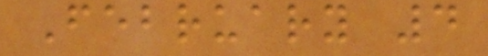February 4
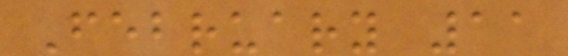February 11
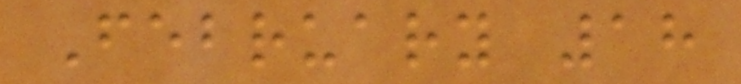February 18
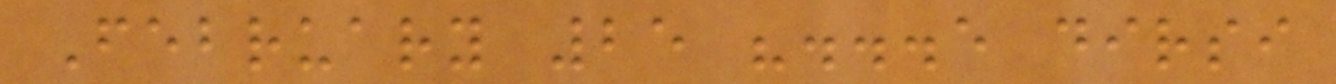February 25 "...e dirsi
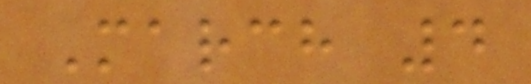March 4
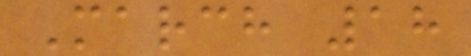March 18
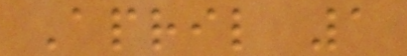April 1
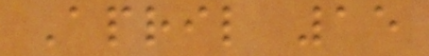April 15
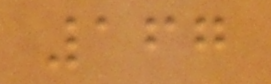167
